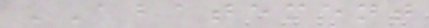ABATEMENT
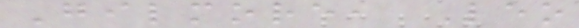Gilmore, Leo
